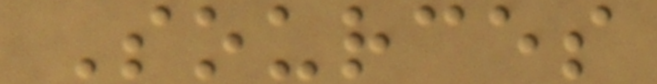Sources
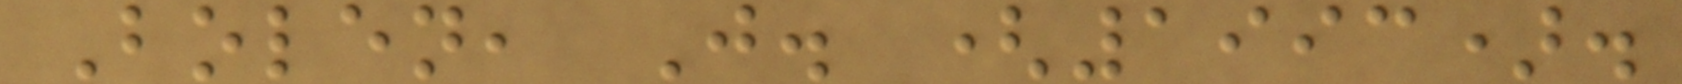Bolen, J. (1993).
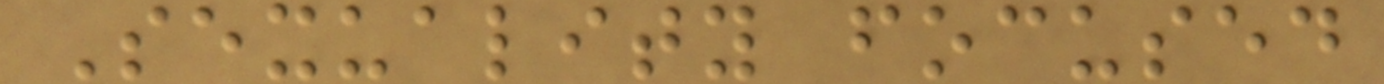Sexuality focused
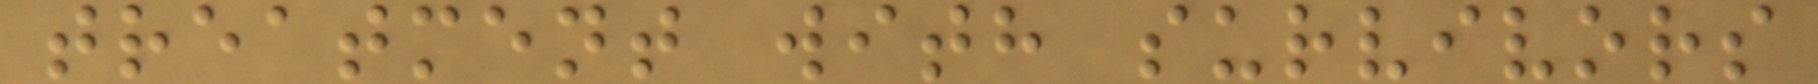treatment with survivors
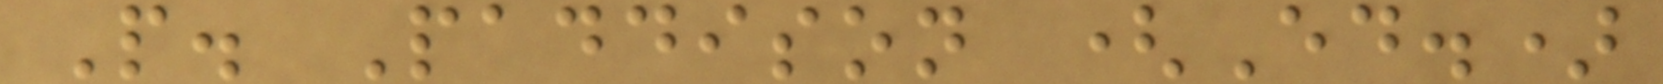P. Paddison (Ed.)
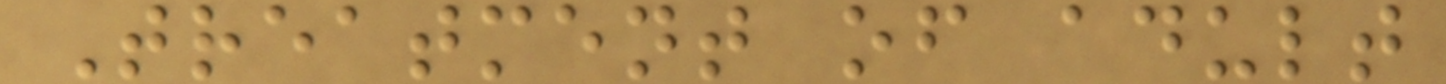Treatment of adult
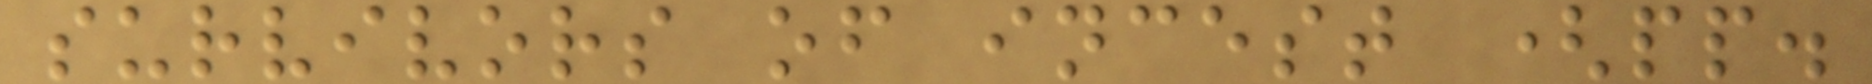survivors of incest (pp.
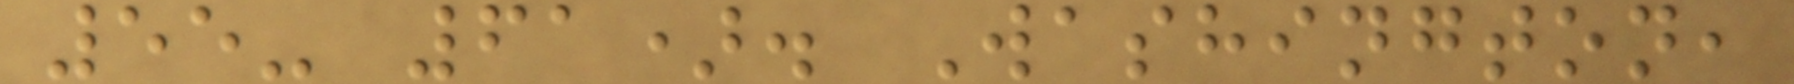55- 61). Washington,
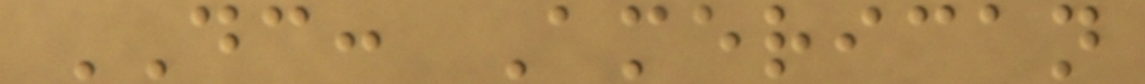DC: American
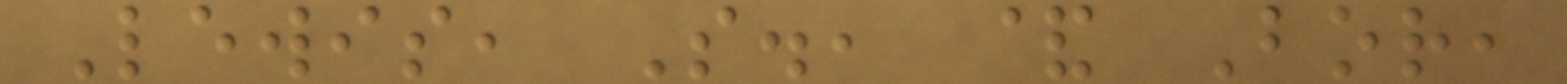Lewis, S., & Bor,
